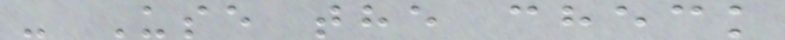- Use the check
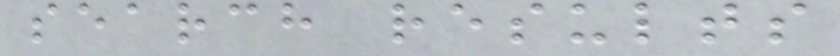search results
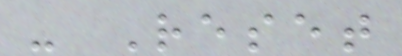- Reset
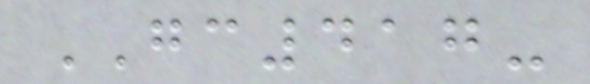GC417-
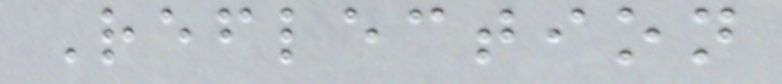Reflection
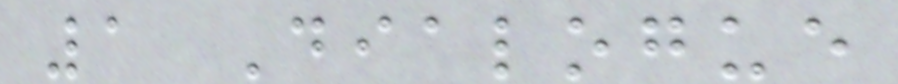1 Dialogue
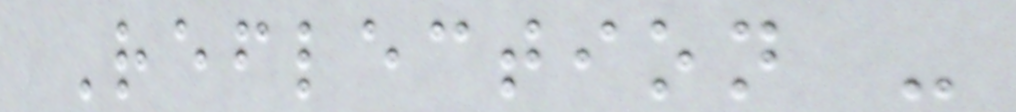Reflection -
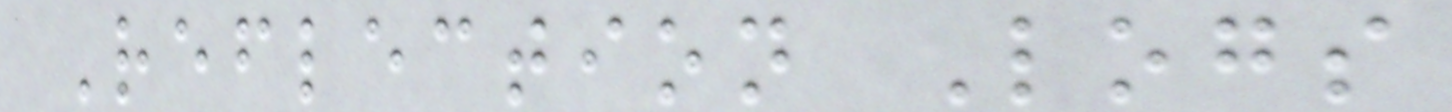Reflection Logs
